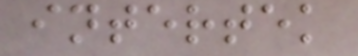intertek
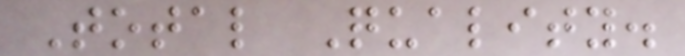Total Quality.
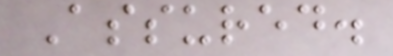Assured.
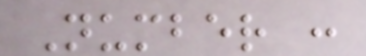Number :
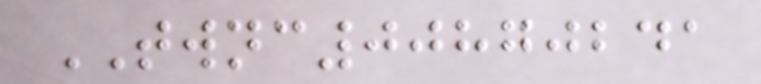TWNC00870241
